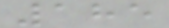185
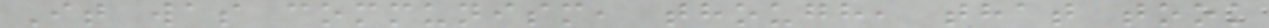It was communism, though, that took
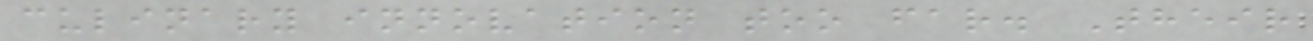culinary innovation too far. Their
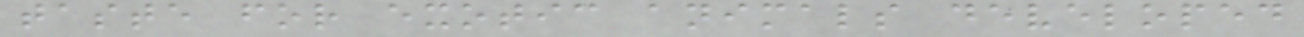taste for exotic animals developed
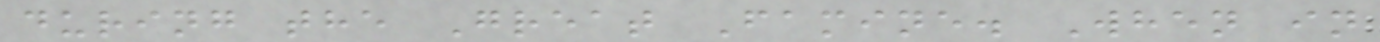during the Great Famine. When in
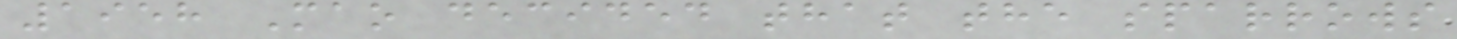1958 Mao decided that the sparrows
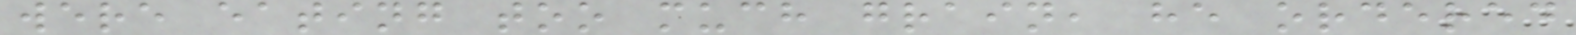were eating too much grain, he ordered
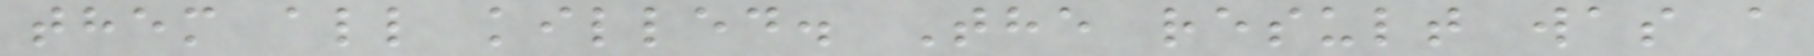them all killed. The result was a
